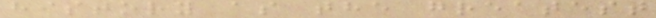history as the greatest
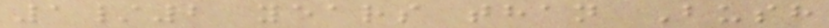1/2 years than Bush
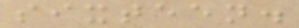sixteen.
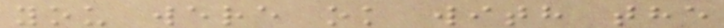you were ok with the
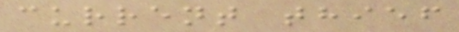current thief
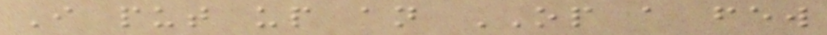I put up an OP a few
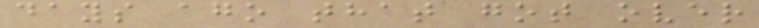days ago that got over
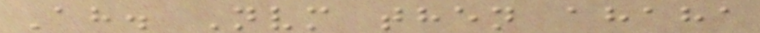Ah. Nvm then ahaha
